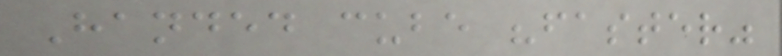Handed cube "faster"
